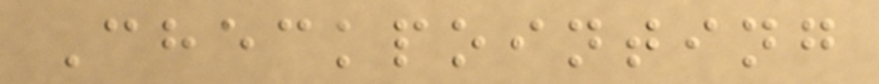Checkpointing
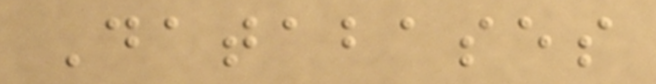Databases
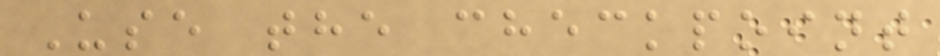Use the checkpoint
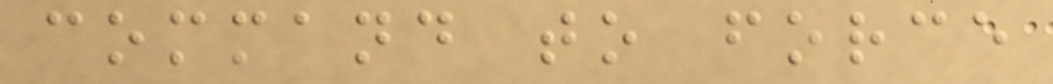command to force
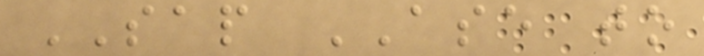SAP ASE to
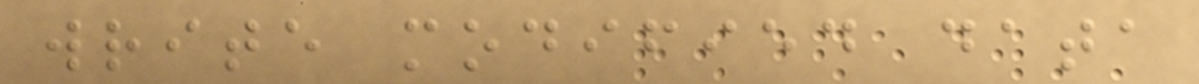write modified data
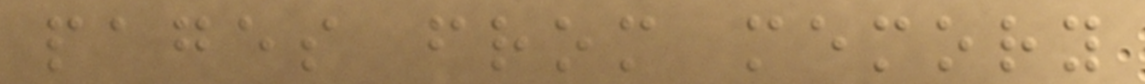pages from memory
